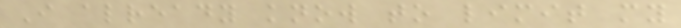I already know to limit my
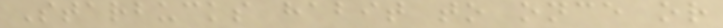Starbucks habit to once or
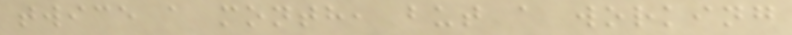twice a month, but a working
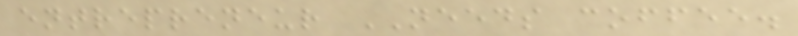entrepreneur NEEDS coffee.
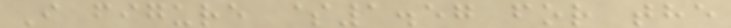I figure $1.57 for the
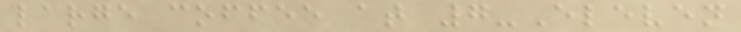large coffee at 7-Eleven
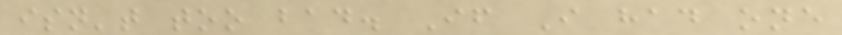isn't too bad. If I had one
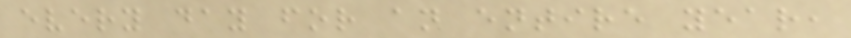every day for an entire year,
